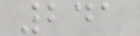241
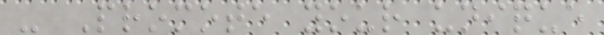- Promote your unique
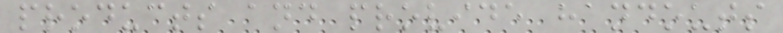products and provide handouts
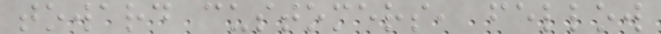toward customers, fellow
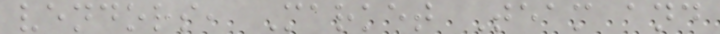vendors, Market Team and
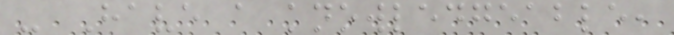- Have a knowledgeable,
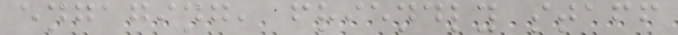engaging, friendly staff
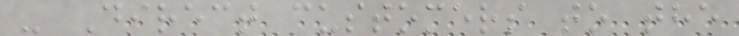- Direct customers to the
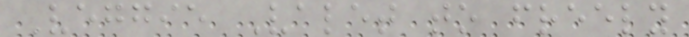Veggie Valet to freely
